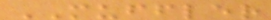MUFFLER
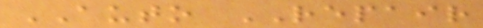AUTO REPAIR
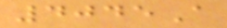4045A
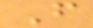F
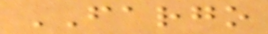FARGO
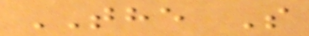THE S
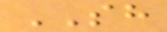SH
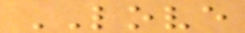LOVE
